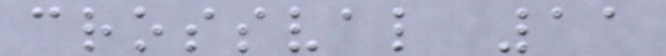crossval 11
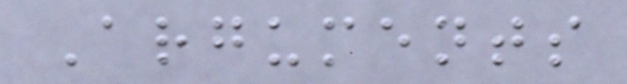Arguments
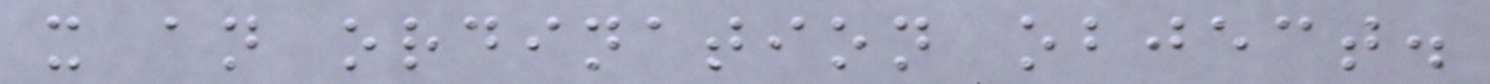x an ordination object.
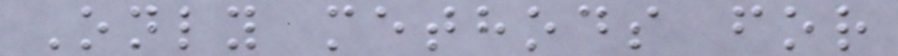Only methods for
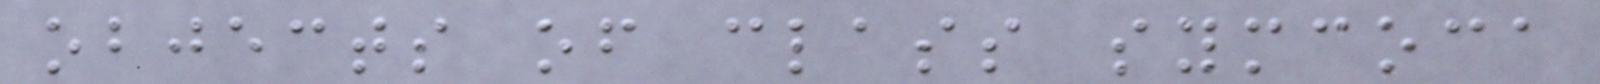objects of class symcoca
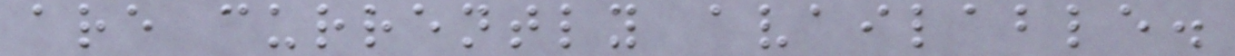are currently available.
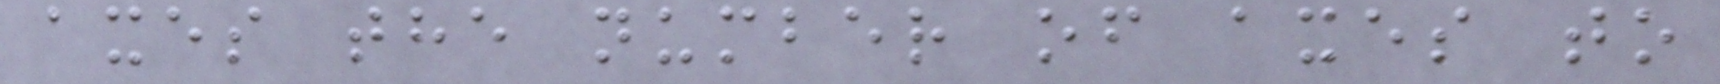axes the number of axes to
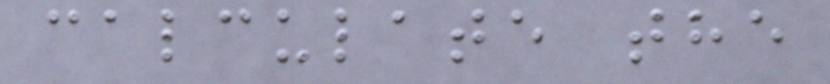calculate the
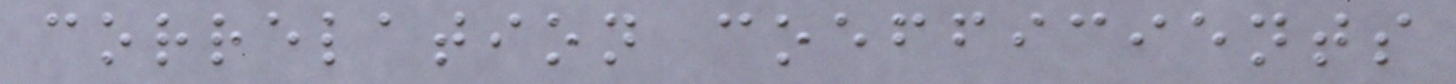correlation coefficients
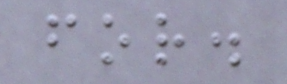for.
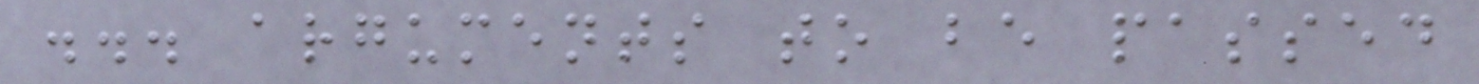... arguments to be passed
